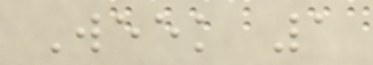Week 1
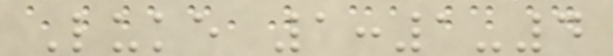Luke 1:1-4
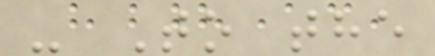- To the
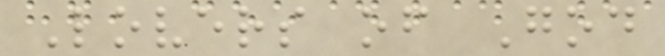Lovers of God
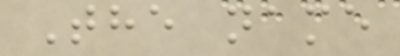The name
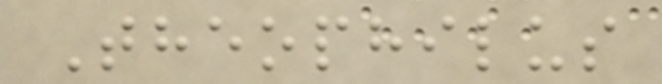Theophilus
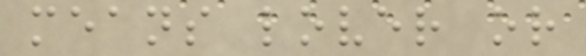means lover or
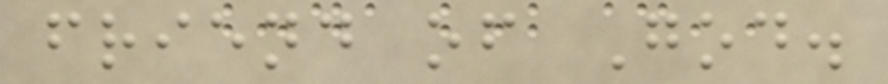friend of God.
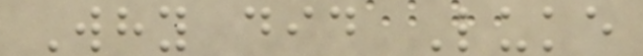Why did Luke
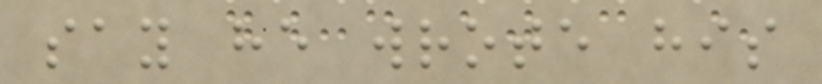say he wrote his
